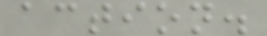action.
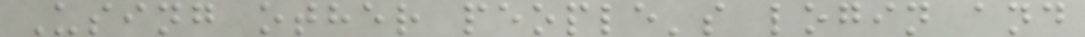Using other people's login and
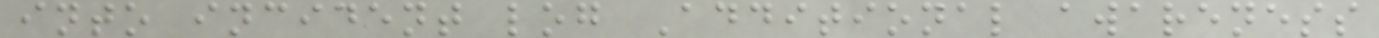into incident log Additional awareness
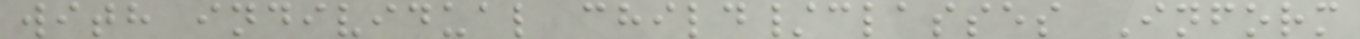with individual child/classes Inform
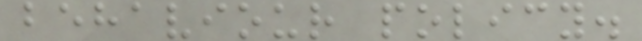behaviour policy.
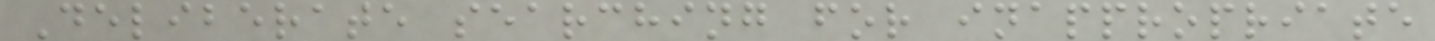Deliberate searching for inappropriate
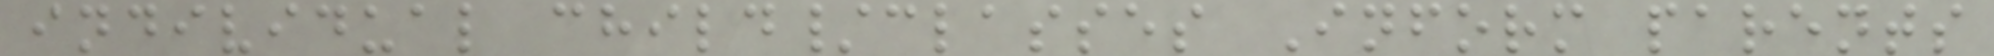individual child/classes Inform parents
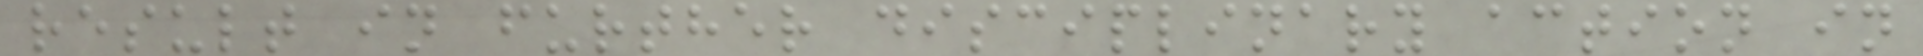result in further disciplinary action in
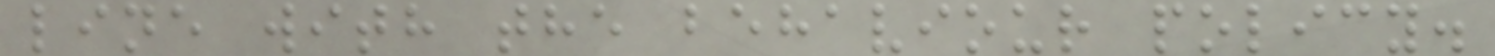line with the behaviour policy.
